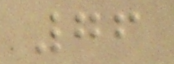76
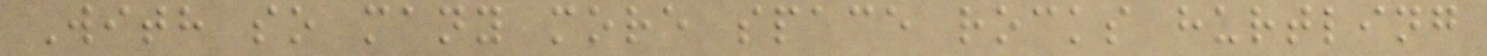With so many more space rocks hurtling
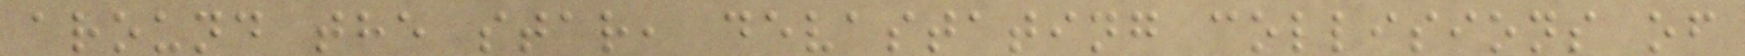around the star, devastating collisions of
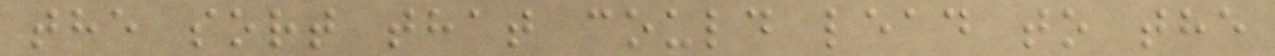the sort that could lead to the
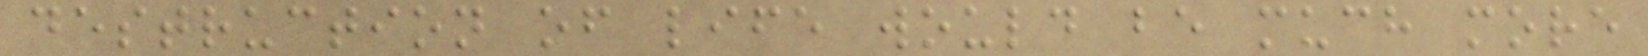destruction of life would be much more
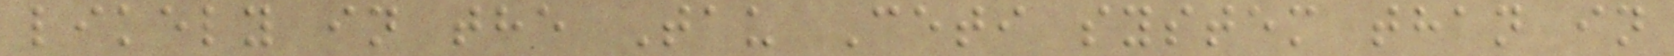likely in the Tau Ceti system than in
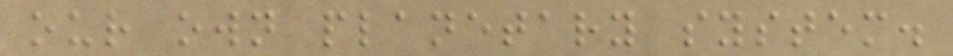our own planetary system.
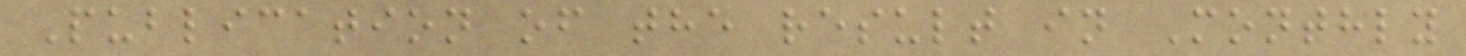Publication of the result in Monthly
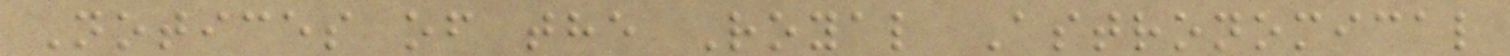Notices of the Royal Astronomical
